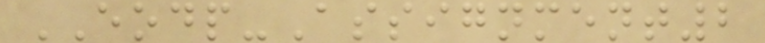EODP-Assignment2
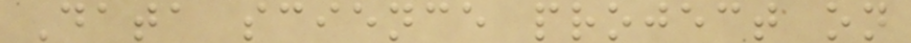Data science project on
